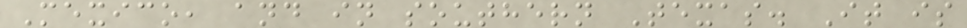Mexico, and in southern Texas. It is
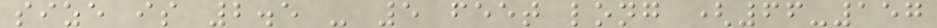size is 2.5 - 5 feet long (66-157
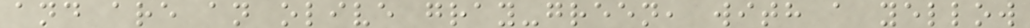and are an olive gray-green, with a yellow
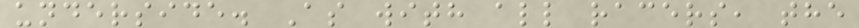underside. As with all racers, the
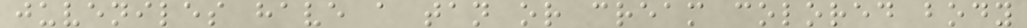juveniles have a tan or cream colored body
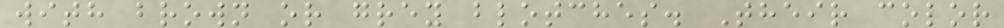with brown or grey blotches. Their color
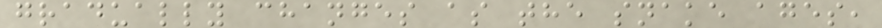gradually changes as the snake ages,
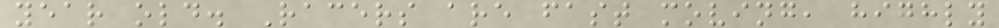year old. Racers are fast moving, highly
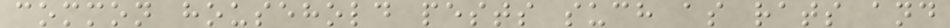common household pests such as rats and
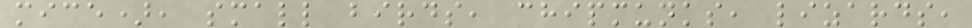mice), small birds, chipmunks, lizards,
